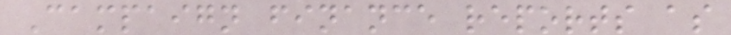Campaign finance reports as
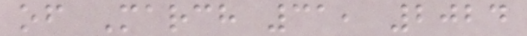of March 31, 2024
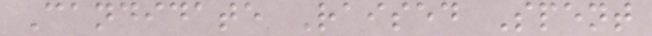Candidate Raised Spent
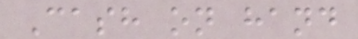Cash on hand
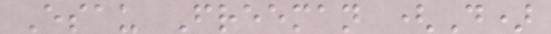Esau Freeman (D)
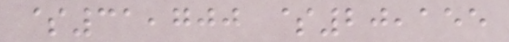$31,700 $20,155
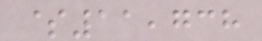$11,738
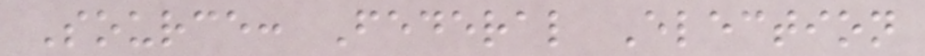Source: Federal Election
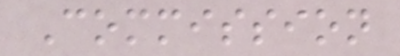Commission
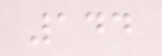144
